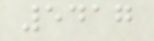5417
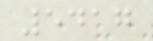5417
